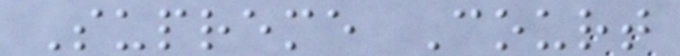Supreme Court
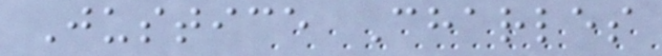Justice Charles
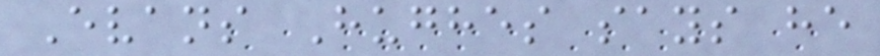Evans Hughes says he
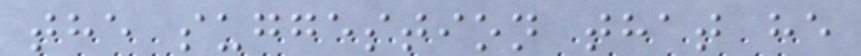the suggestion that he
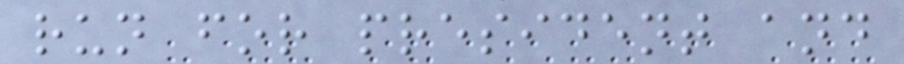run for president and
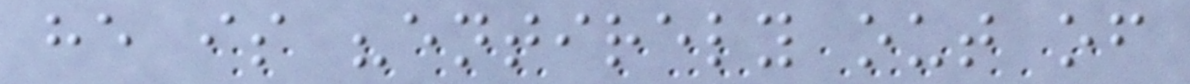he is "entirely out of
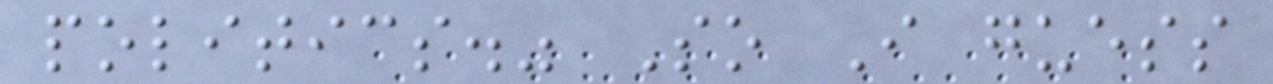politics." So I guess
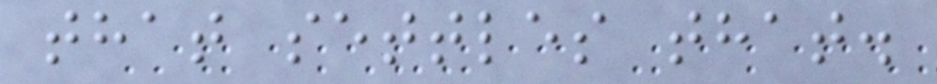that settles that.
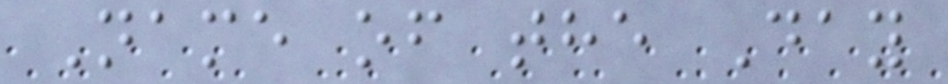Name of the Day
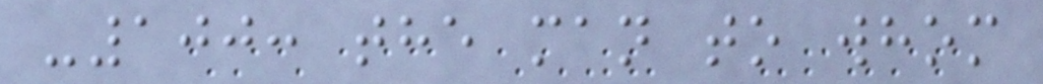-100: the man to whom
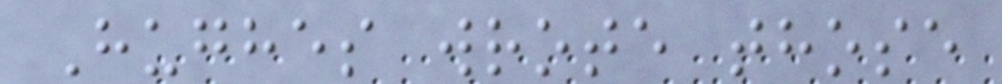Hughes wrote those
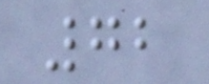72
